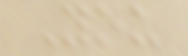You
